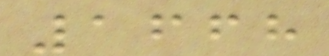1668
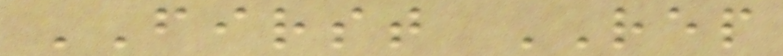FIRST REP
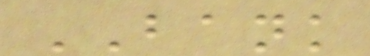BANK
